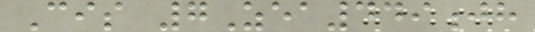Cis 7Zea449jh
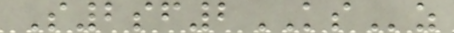S2sf2KSz
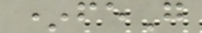*feG
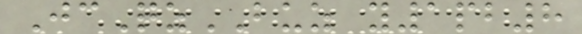JcQzBUZ y1pb8
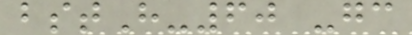bstH-60 -gc
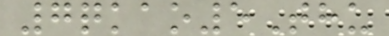7qkao5Thu
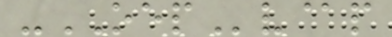-OEPv@p
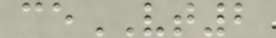ceVT2
